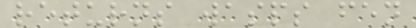returns wasps fen
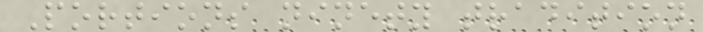Portions ninety tradition
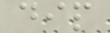dip
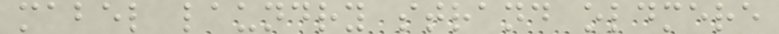mabel laundry strand oldmere
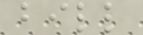bill
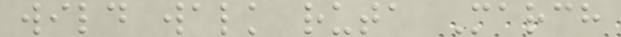wild walk ruta March
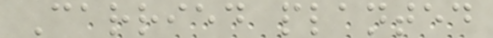Carried planted
